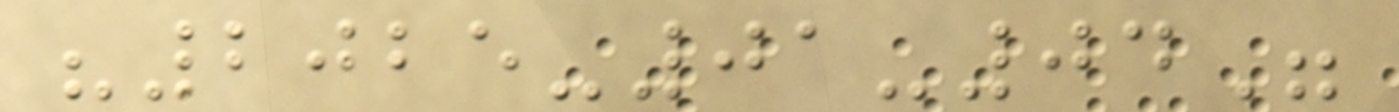"2025-01-04"
